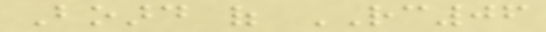Board of RC06
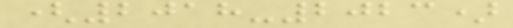(2018-2023)
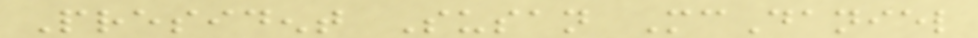President Susan McDaniel
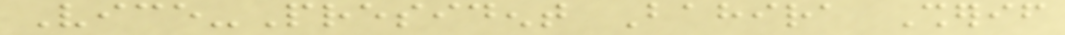Vice-President Bahira Sherif
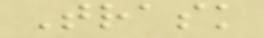Trask
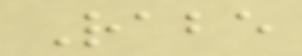Rabe
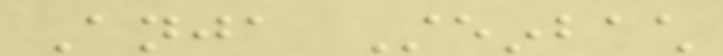Anja Steinbach
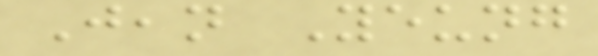Jean Yeung
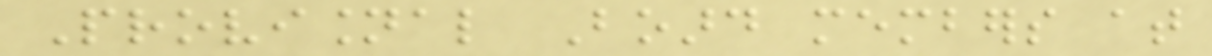Provisional Board members at
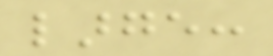large:
